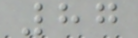87
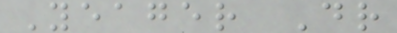Yeager Dr
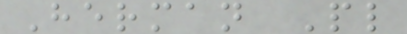Herman Pl
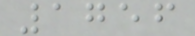1756
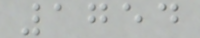1754
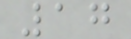17
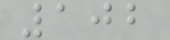102
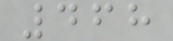468
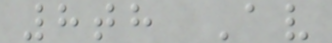8th Av
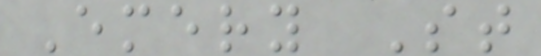Emery St
